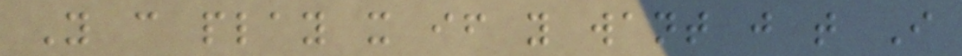You can play it if you want just that I
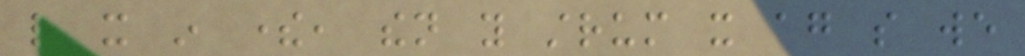like it in there, then you strum it again so we
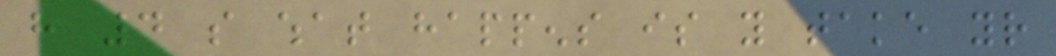have 4 so what happens is you take your
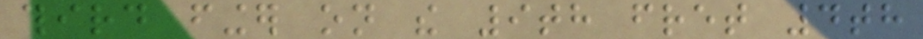third finger on the 9th fret 4th
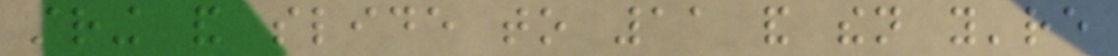string and slide to 11 and then you're
